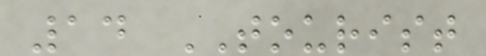14 TOURIST
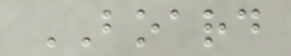BOARD
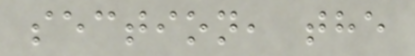section, the
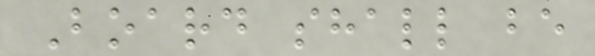Board shall be
